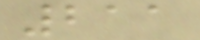211
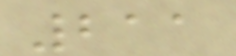211
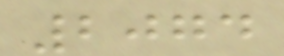2074
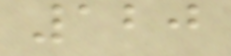120
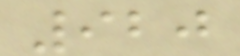920
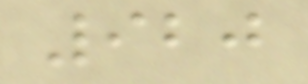920
